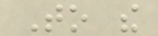To the
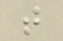that
